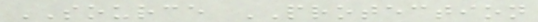SOURCE PROTECTION
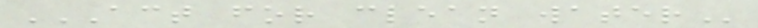ACT FOR CLEAN WATER
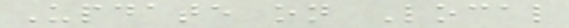Update on Local
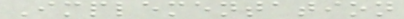Implementation
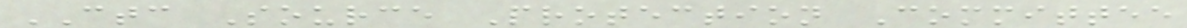CTC Source Protection Committee
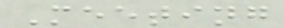Meeting
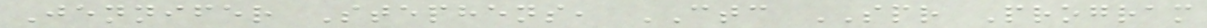Jennifer Stephens, CTC SPR Program
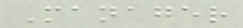Manager
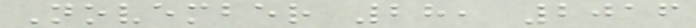November 28, 2016
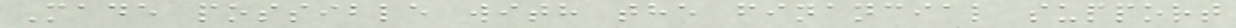Made possible with the financial support
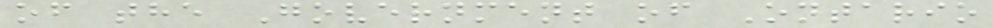of the Government of Ontario
